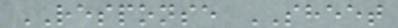RESPONSE SHEET
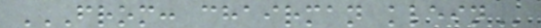FROM: CHAIRMAN KLEIN
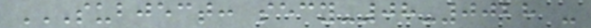SUBJECT: SECY-08-0028 -
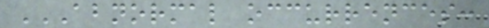ABNORMAL OCCURRENCES:
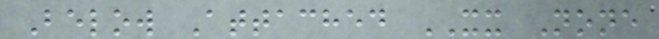Below Attached XX None
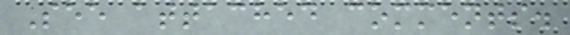See attached comments.
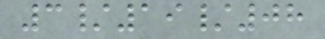3/19/08
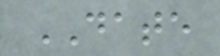DATE
